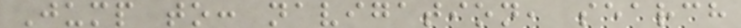Jump to: navigation, search
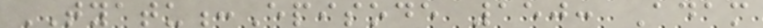TYATU:Episode 150: Adam
